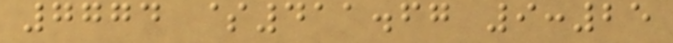7774 $411.67 9:25
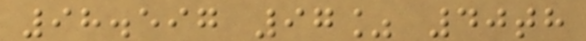98.597 97% 40th
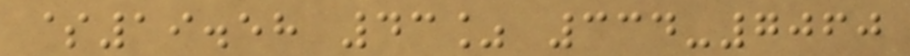$19.58 43% 334-7060
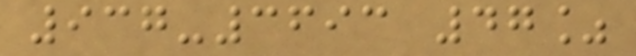937-3693 47%
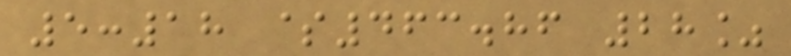5:18 $463.86 28%
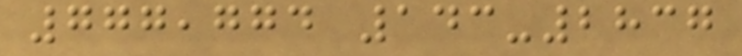777,774 143-2837
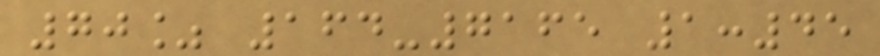70% 164-7165 1:45
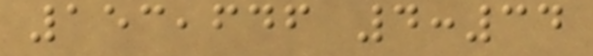153,646 4:34
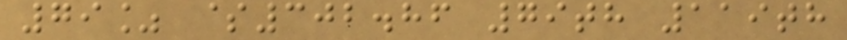79% $302.86 79th 119th
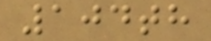104th
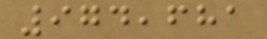974,681
